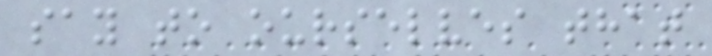say to ourselves that
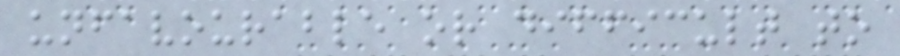unfavourable or difficult to
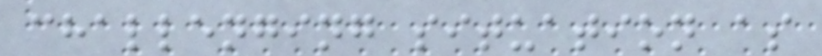challenging situation as
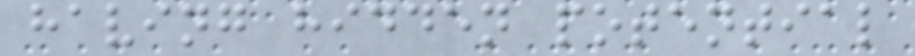having hidden potential
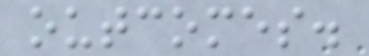outcomes.
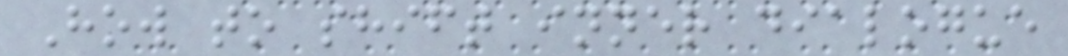How to shift inner dialogue
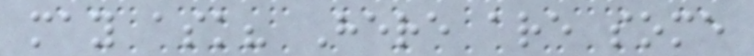may ask? Here are some
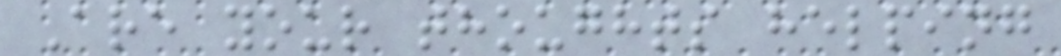Are your thoughts helping
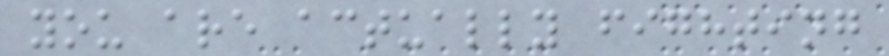you are actually fighting
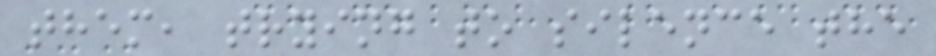them, trying to silence the
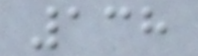138
